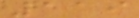119
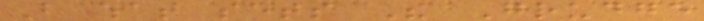But what sets The Grudge
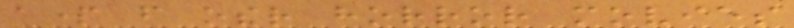apart from other horror movies
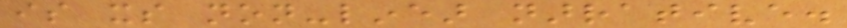is its non-linear narrative.
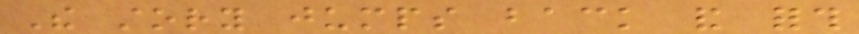The story jumps back and forth
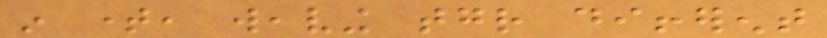in time, weaving together different
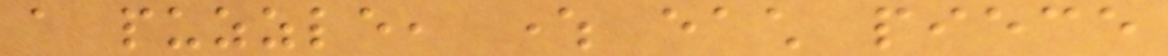a puzzle, where each piece
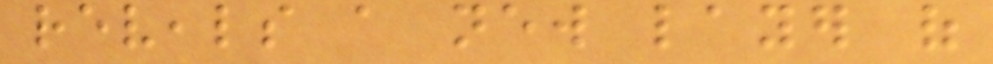reveals a new layer of
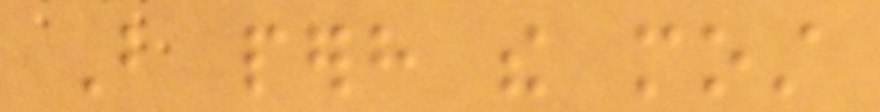But perhaps the most
